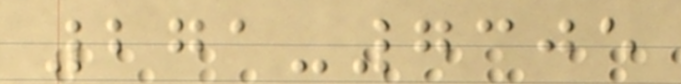271-7305
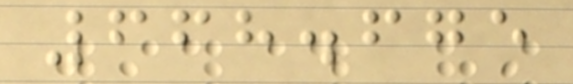668.675
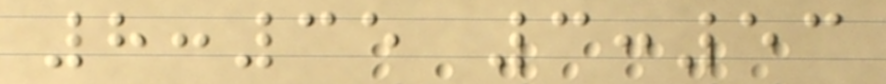8:35 3:53
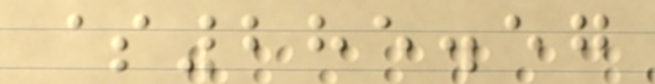$285.57
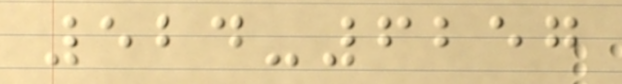524-6257
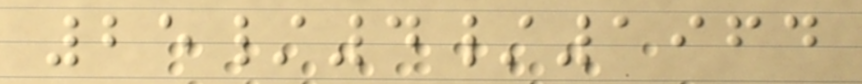25/4/1964
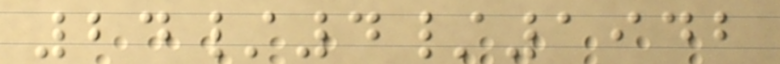24/4/1942
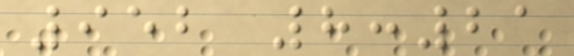952 8:21
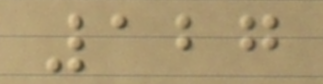127
